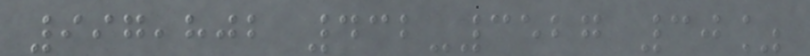997,802 432-3527 30%
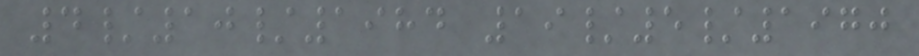4/10/1984 19/5/1970
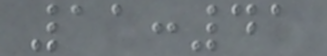11:41
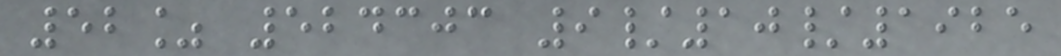52% 524303 9/10/1925
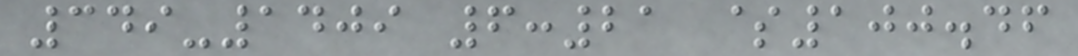349-1409 6:21 $100.46
